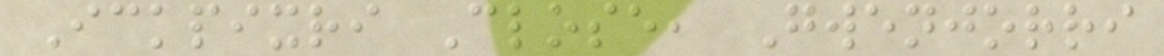Ickpixri Close, Gwenjorri
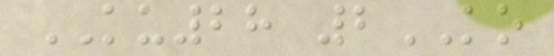KU28 2KO
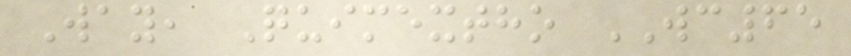Way, Quimextho WC65
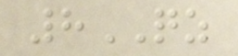8QZ
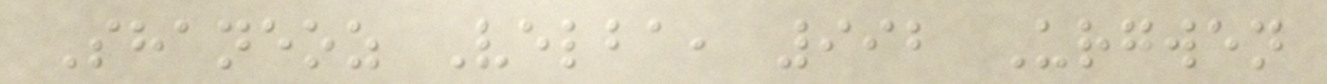Shaneoz Velba, 992 Urgwen
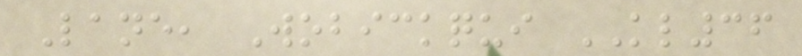Lane, Wobickqui KL36
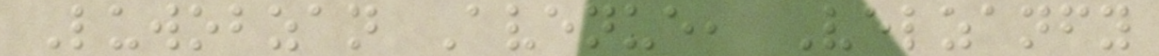Luwobzan Avenue, Velzanfy
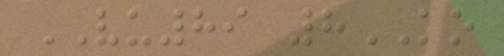VU89 8KO
